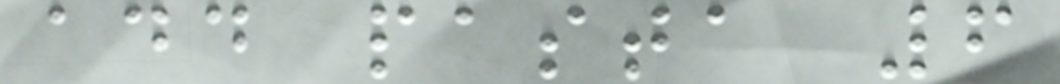add pasta 6
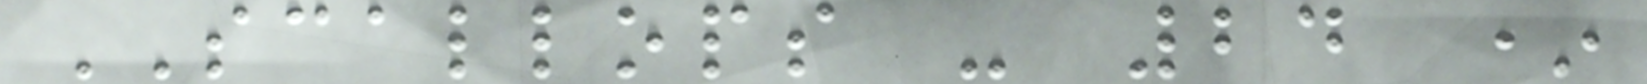SCALLOPS - 24 *
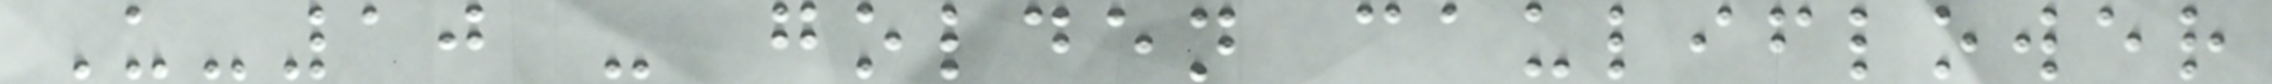U-10 - golden cauliflower
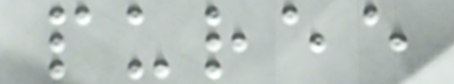puree
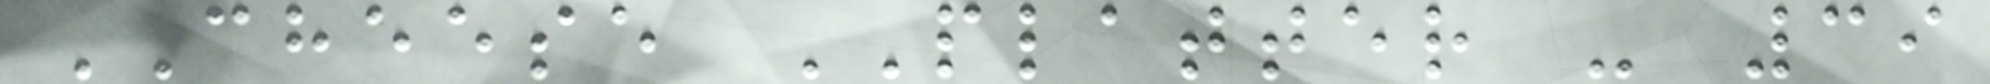CHEESE PLATTER - 39
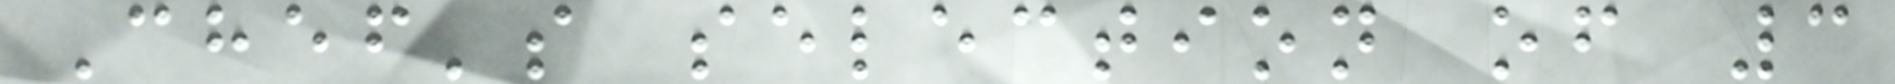Chef's selection of 3
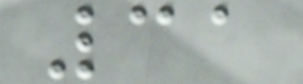31
